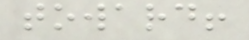toward!
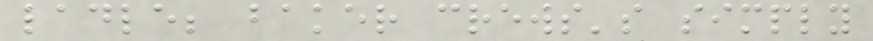ladle; baker crews's simply
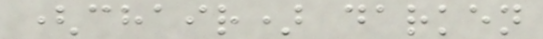(chair) darken
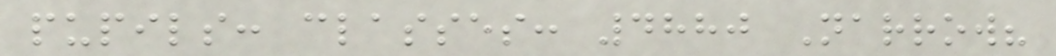pupils: classes: 4880 Narrow?
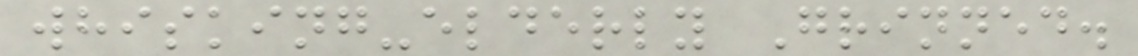whisking-elderly Grinned.
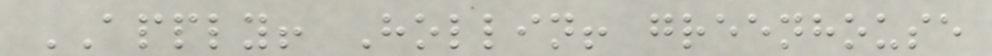APPLY! Hollin! greenhouse
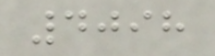4098
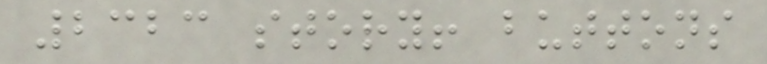2323 story! buttons
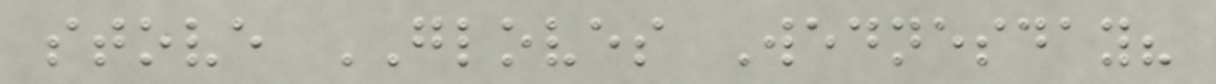stove GLOVES Wednesday?
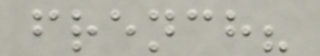french?
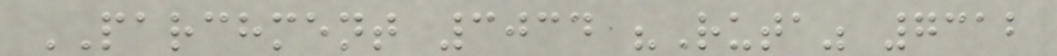PARCHMENT 3034 "Ruta" 7312
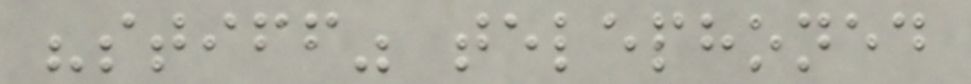"stiff" telephoned
